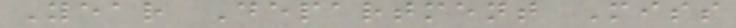Year Department Miss
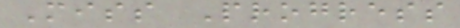Miss Progress
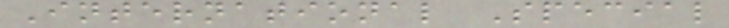International Special
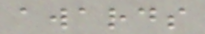awards
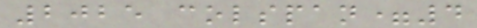2025 colspan=4
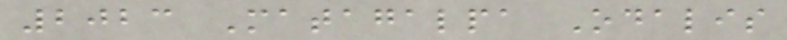2023 Matagalpa Odalis
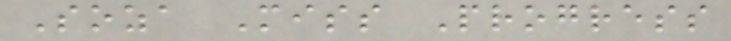Soza Miss Progress
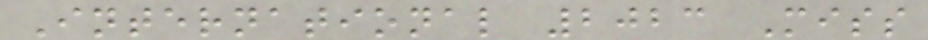International 2023 Miss
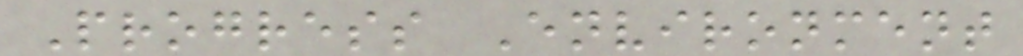Progress Environment
